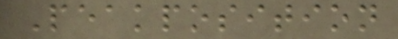Peakposition
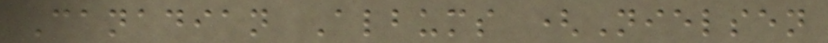Canadian Albums (Nielsen
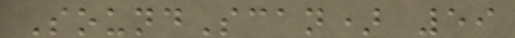SoundScan) 59
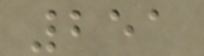251
